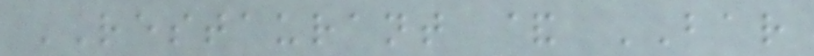RESTAURANT & BAR
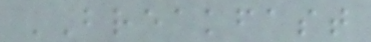BREAKFAST
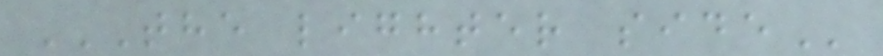THE LIGHTER SIDE
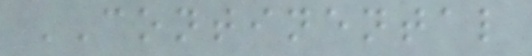CONTINENTAL
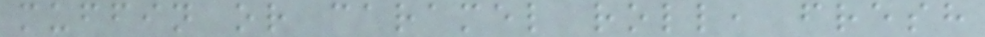muffin or caramel roll, fresh
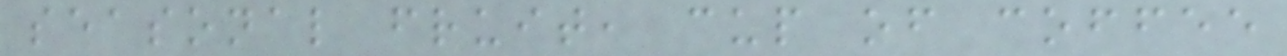seasonal fruit, cup of coffee
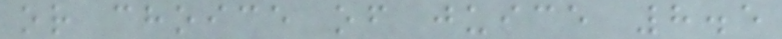or choice of juice 8.5
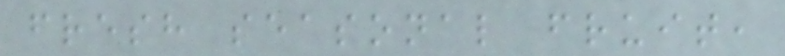fresh seasonal fruit,
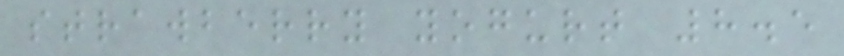strawberry yogurt 8.5
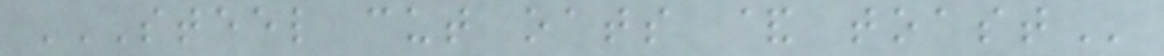STEEL CUT OATS & TOAST
